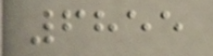6855
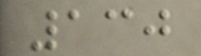130
